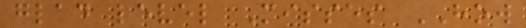glad level Misses HOW
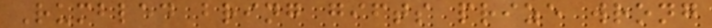Rumbled bring gifts prize wrong
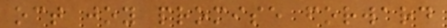oct joy promise forward
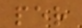per
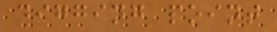digging point
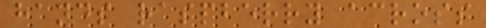hands raspberry across
